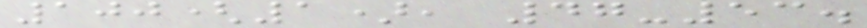100(1), 47-53.
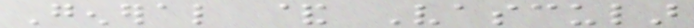General & Vascular
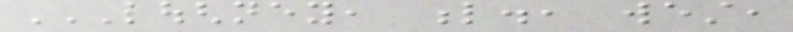LOUGHNEY, L., WEST,
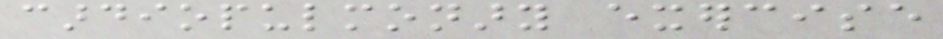cardiopulmonary exercise
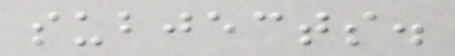subjects.
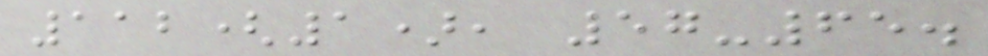112(1), 57-65.
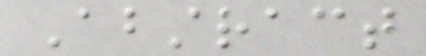Abstract
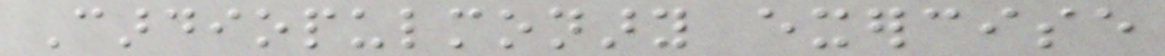Cardiopulmonary exercise
